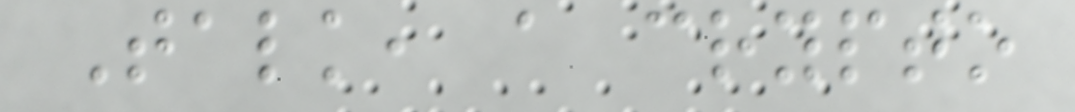Talk, a crypto
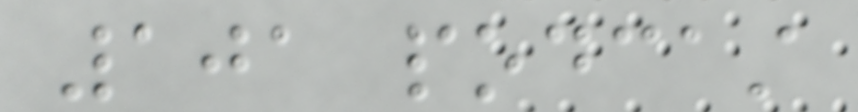101 podcast
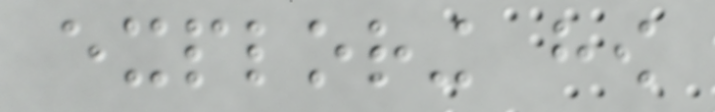exploring how
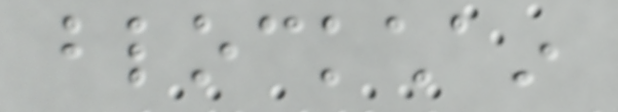blockchain
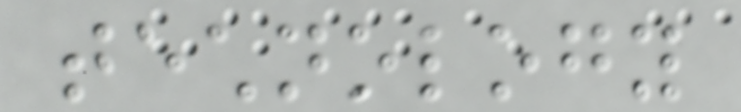technology
